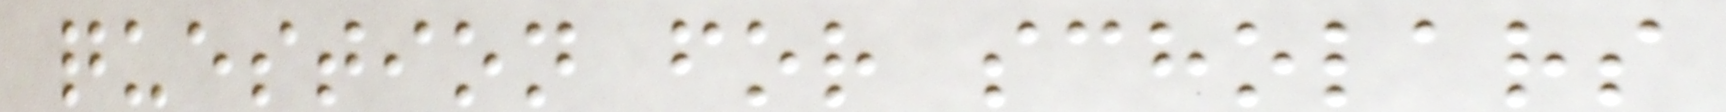question for scholars
